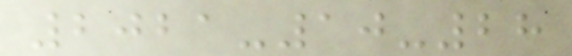2021-10-28
